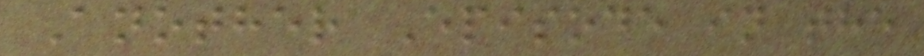Another Episode in the
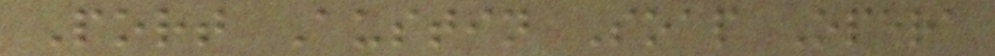Port Austin Soap Opera
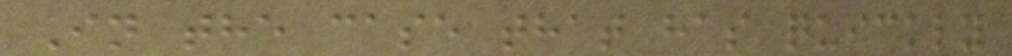In the case that has quickly
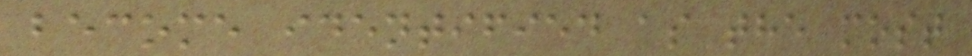become identified as the most
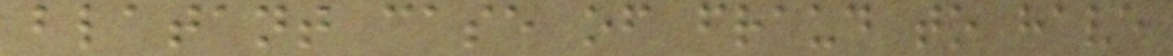blatant case of fraud to have
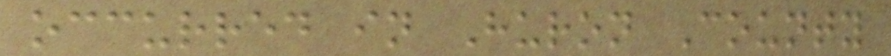occurred in Huron County
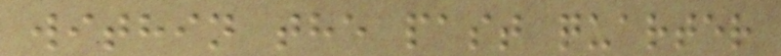within the past quarter
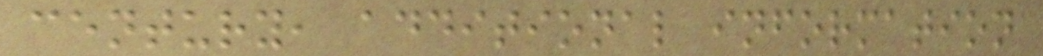century, additional information
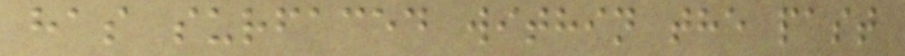has surfaced within the past
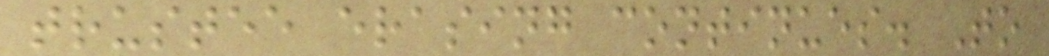trustee erasing continues. To
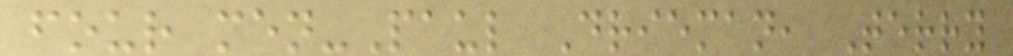four men-Paul Drieman, Terry
